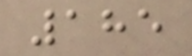185
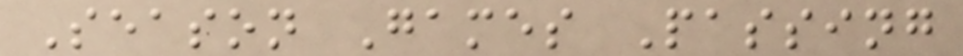Season Games Passing
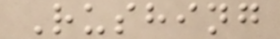Rushing
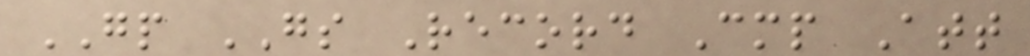GP GS Record Cmp Att
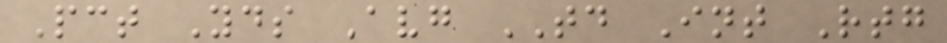Pct Yds Avg TD Int Rtg
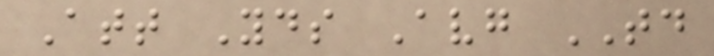Att Yds Avg TD
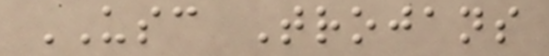USC Trojans
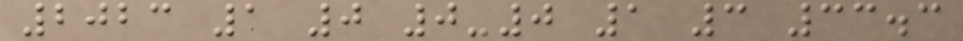2023 1 0 0-0 1 3 33.3
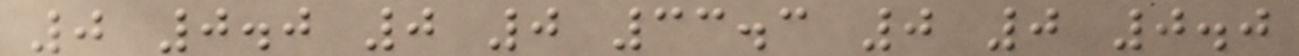0 0.0 0 0 33.3 0 0 0.0
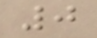0
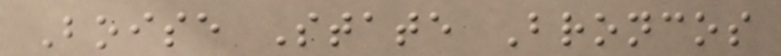Boise State Broncos
